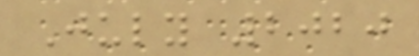July 2020
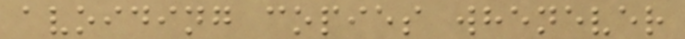avoiding copies whenever
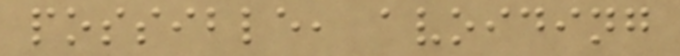possible, avoiding
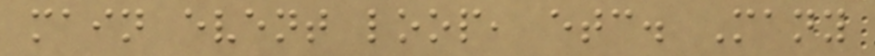main event loop, etc. Many
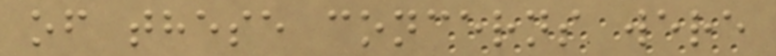of these concerns were
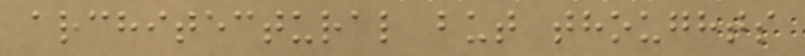architectural but thoughts
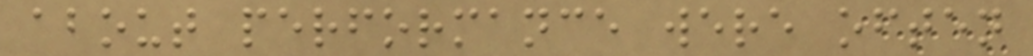about performance were often
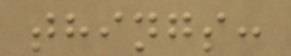things:
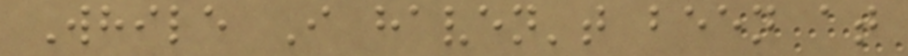While I haven't been at
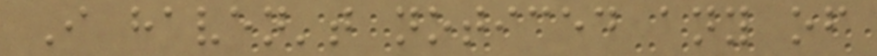I haven't noticed any of
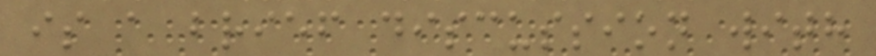is a brief discussion with
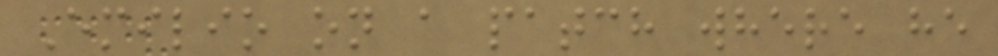Emilio on a patch where he
